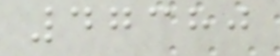47380
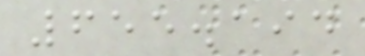655.194
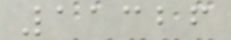11326
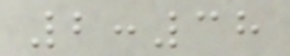2:38
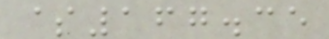$167.35
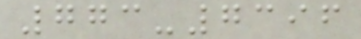773-7396
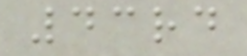43rd
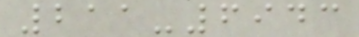211-6943
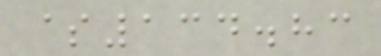$134.83
